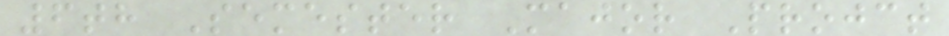6th Semester Major Projct
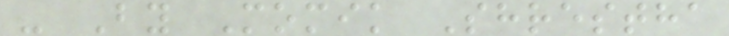- By Momik Shrestha
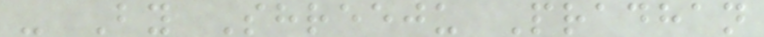- By Shreeju Pradhan
